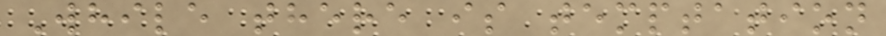While there is temptation
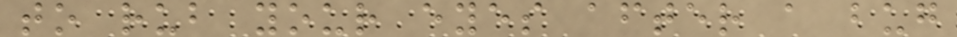to rub your eyes after a bug
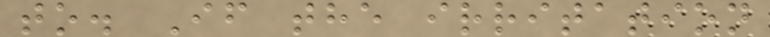to. If the irritation
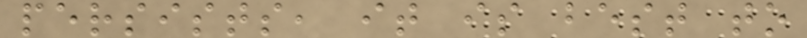persists, it is best to
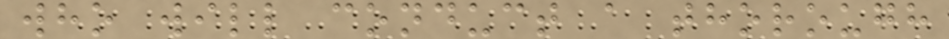who will conduct a thorough
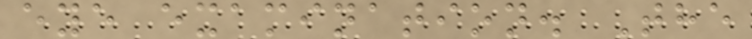eye examination. The
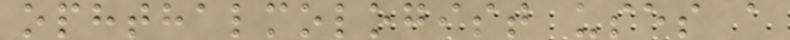ophthalmologist uses a
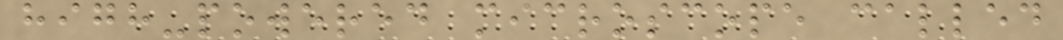high-powered microscope called
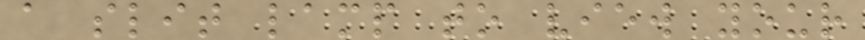a slit lamp to view your
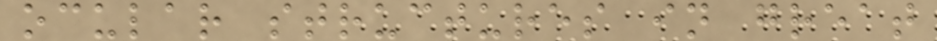ocular structures in great
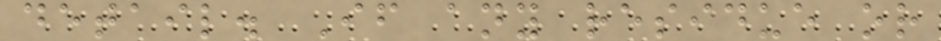detail. If any residue or
